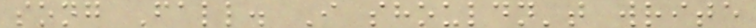song Fall. I shouldn't write
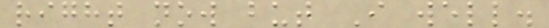right now but I well.
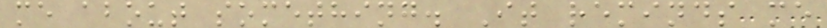me about something. It reminds me
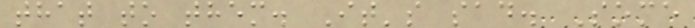that to them. It's sad. Some
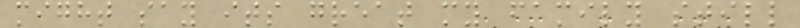might say its great my family still
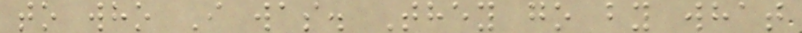to who I was. They go by what
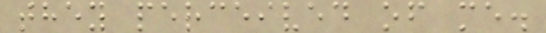they perceived of me.
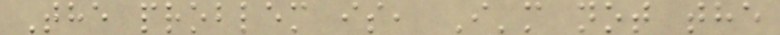The problem is, I'm not the
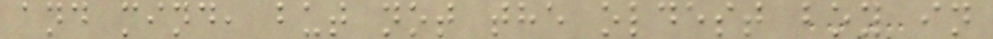and mind, but not the oldest boy in
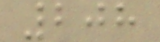208
